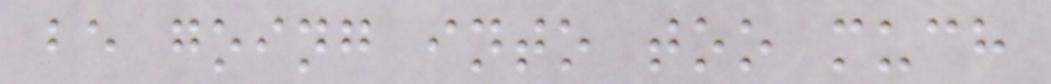be going into too much
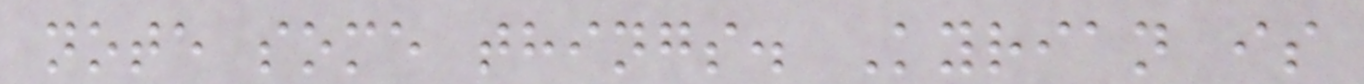note some things. Kyrian is
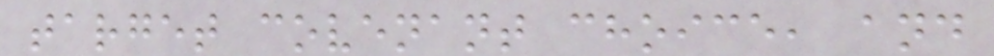target covenant choice, and
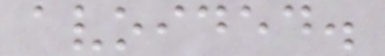avoided.
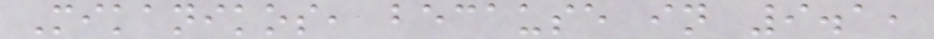Mikanikos, because in 9.1,
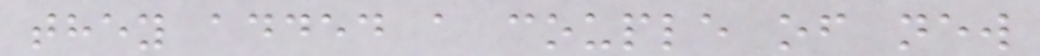they added a couple of new
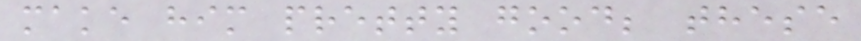make him pretty good; these
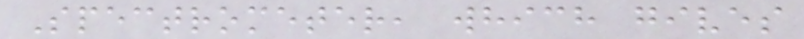Spectrometer, which gives
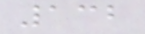132
